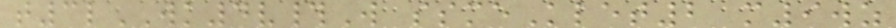t3lWK4v#W ssmeKlet2 m9wz
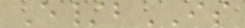E/bIS
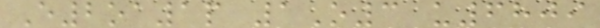E2oa1p 1O3 u6809
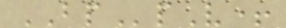BPpV+
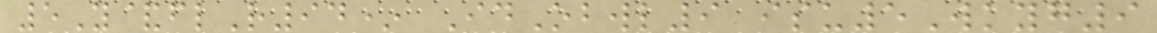5Y&flR94* IdObwl9 isu5Wkyg9
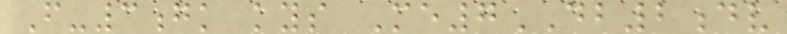F-3gk kys Me7DB2dv
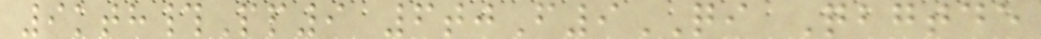9kth#Pp9 6tjF9QI Qbgtde
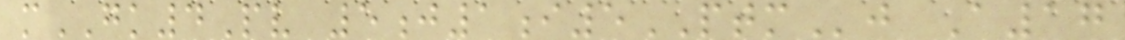mGK4Pv 5j1i5PTMj A17
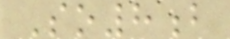So8b
